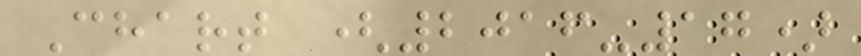Chart (2016-17)
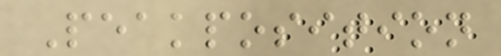Peakposition
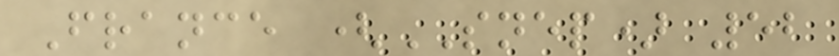France (SNEP) 52
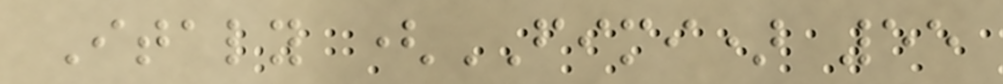Italy (FIMI) 55
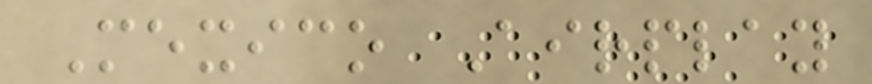Mexico Airplay
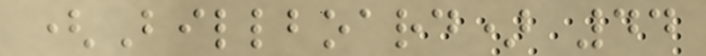(Billboard) 44
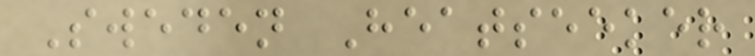Sweden Heatseeker
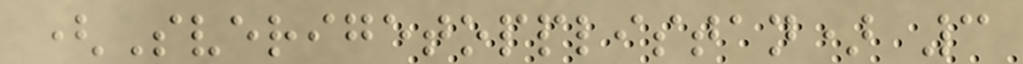(Sverigetopplistan) 3
